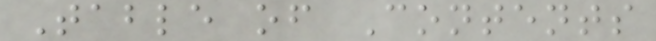Table of Contents
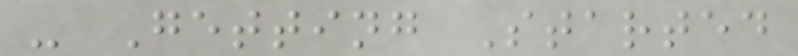- Getting Started
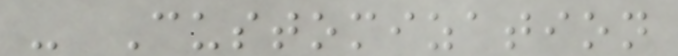- Customization
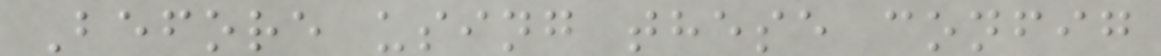Before using these config
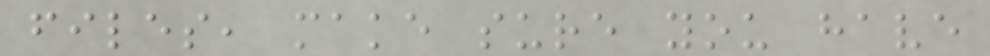files, make sure you have
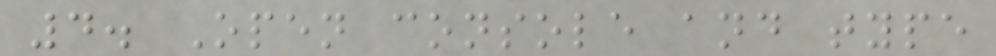4. Open console and type
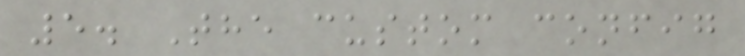5. The custom config
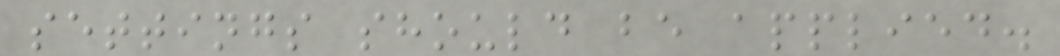settings should be applied.
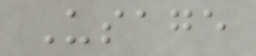Usage
